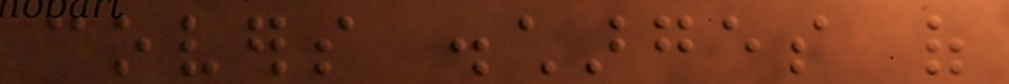covers discharges of
